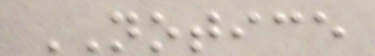NOTICE
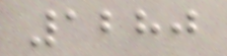1280
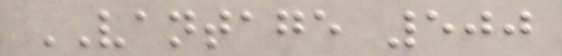VANTAGE 500
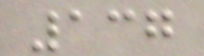137
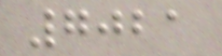7021
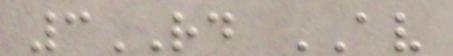3RD AV
